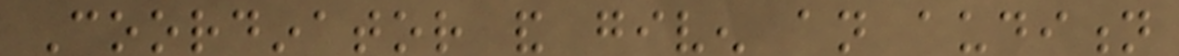Coordinator and given an audition
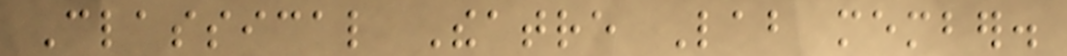Classical Theatre Lab member.
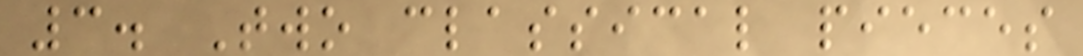3. Two classical pieces
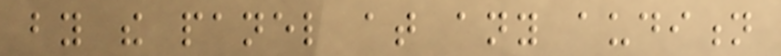by the panel at any audition
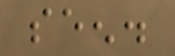seen.
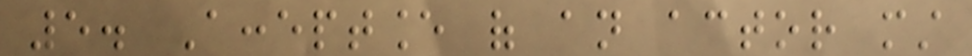5. Acceptance of an actor must
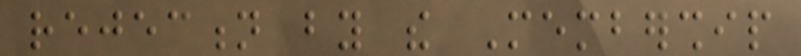rejection by the Membership
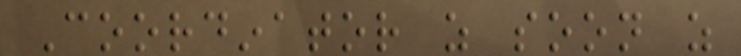Coordinator as soon as
